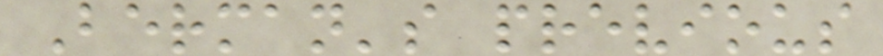Berman's previous
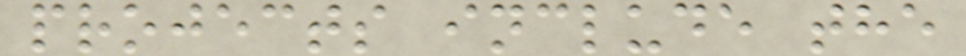projects include the
